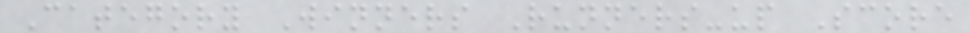Category Winners Runners-up Score
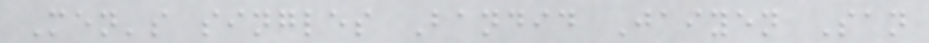Men's singles Bandid Jaiyen San
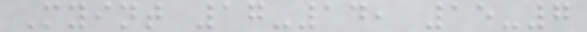Myint 17-14, 15-7
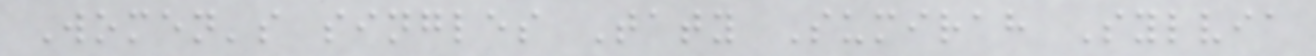Women's singles Taty Sumirah Sylvia
